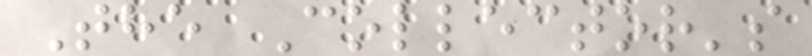The Collector's
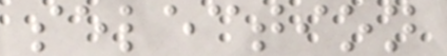selection
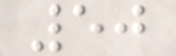50
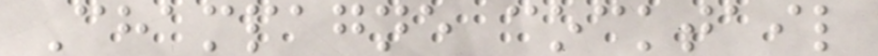Champagne cocktail
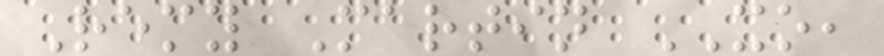Remy Martin XO,
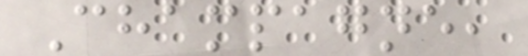Champagne,
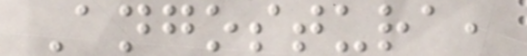Angostura,
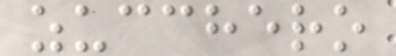zucchero
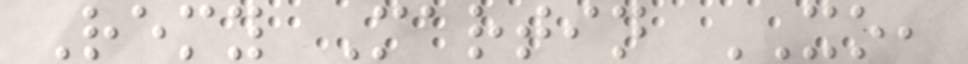Remy Martin XO,
